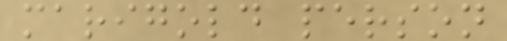marigold person
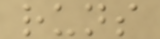runs
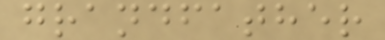grandfather
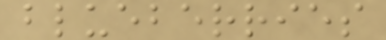blueberries
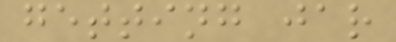getting jar
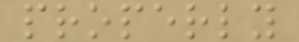properly
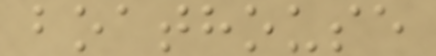boathouse
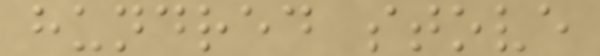hundred stove
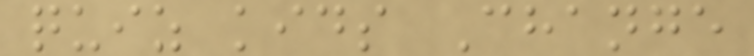quiz kids Change
